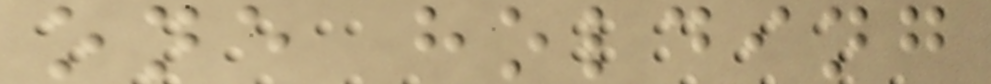one holding
